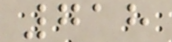718
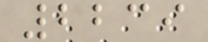2239
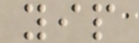yip
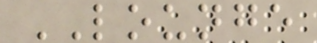LOUNGE
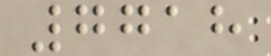7718
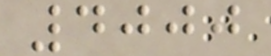4000
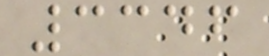3346
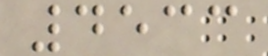4533
